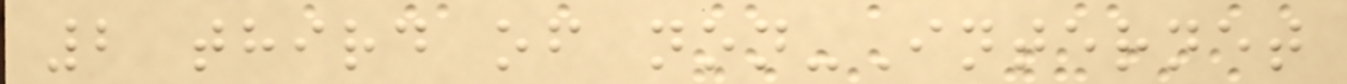2 third of non-Internet
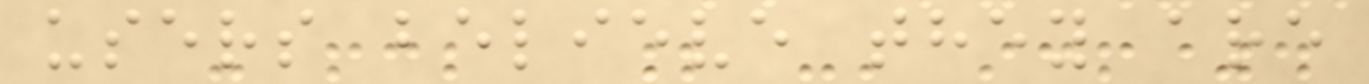users believe they are
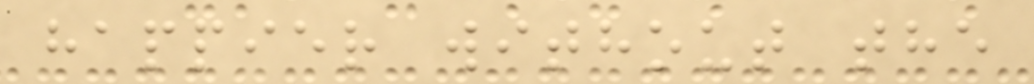happier without the
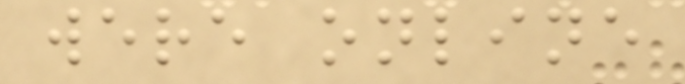were online
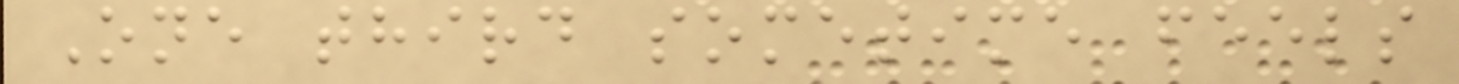One third sometime feels
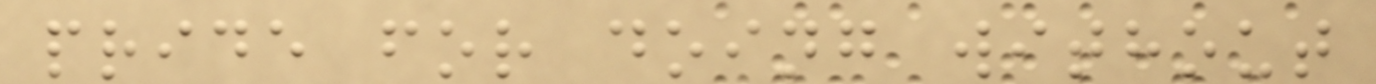pride for doing without
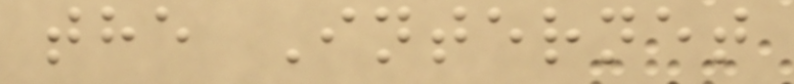the Internet
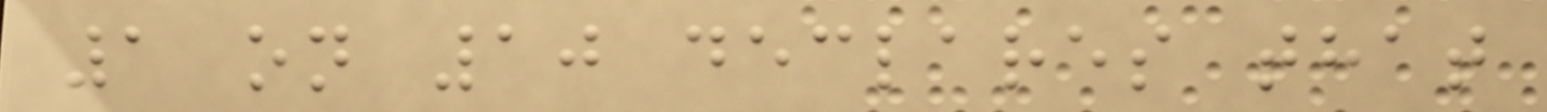1 on 10 declares that
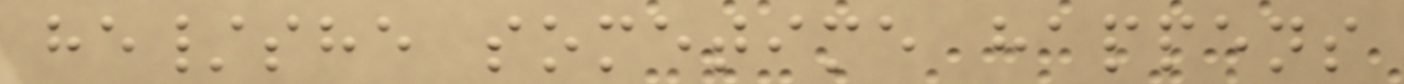he/she sometime happens
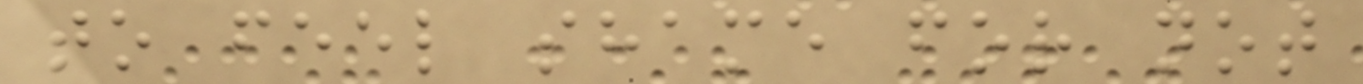to feel shame for not
